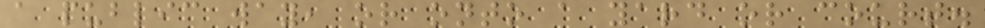a public way, or onto a yard or court.
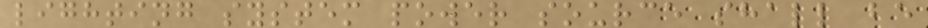lighting system power source shall be
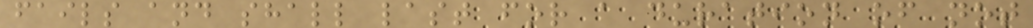fails and shall last for a duration of not
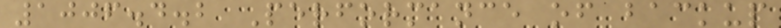1006.4.2 Performance of backup
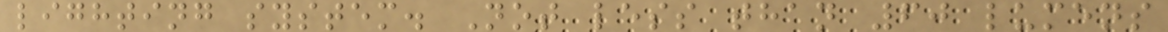lighting system. Not less than 60 lumens
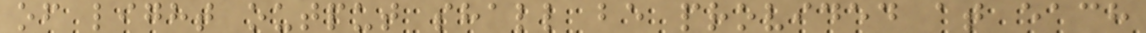of light output shall be provided at each
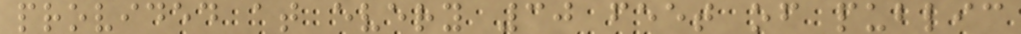provided at every 30 feet of public
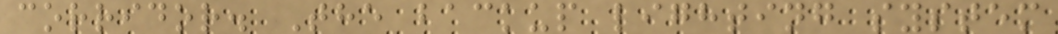corridor. The backup lighting system
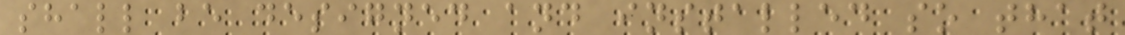shall be designed and installed so that
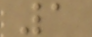1
